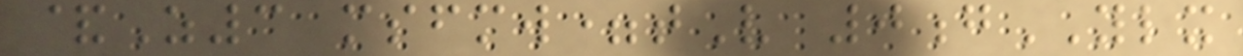&Z3 msfmw=tV 0gYLX
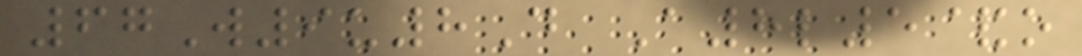67W9u8D A8l5&o
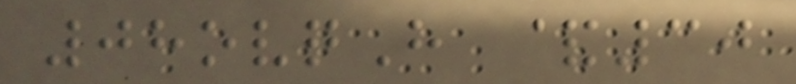08ovqH &30
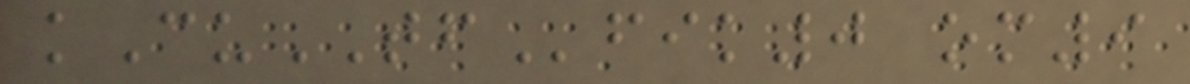kCuTFfik0 om9
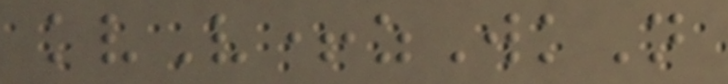kvV+zWkN
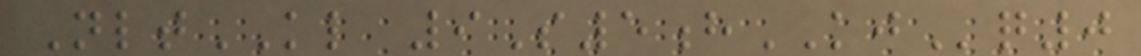NltKL 9S5hKJq0
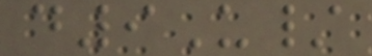d9U/
